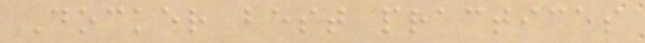Docker best practices
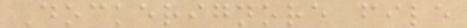Dockerignore file
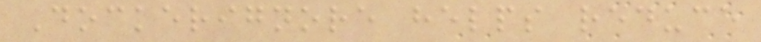Dockerignore helps reduce
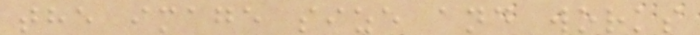the image size and works
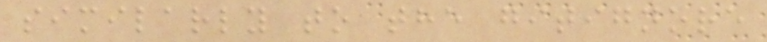similarly to the gitignore
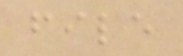file
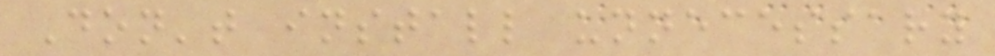Don't install unnecessary
